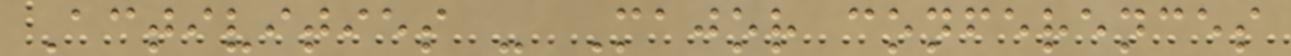Activities - Major conferences
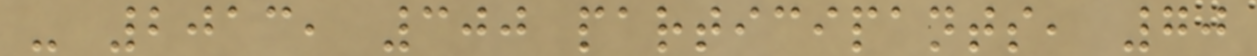- 2013, 300 participants, 70
